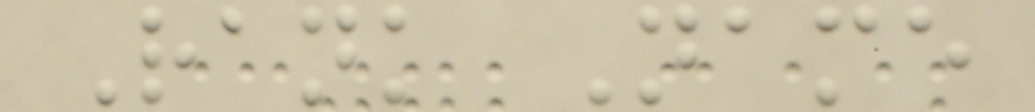Rank Name
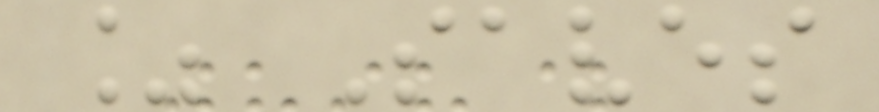% Saves
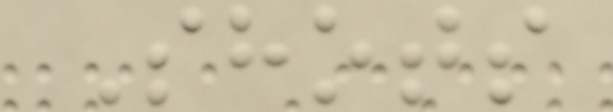Shots
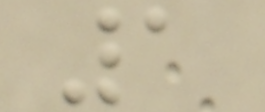1
